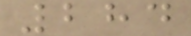284
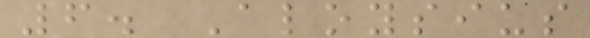6. Aloysius
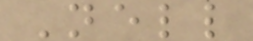Nell
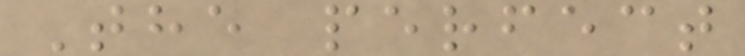The perfect
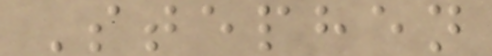Stephen
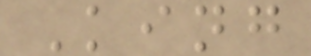King
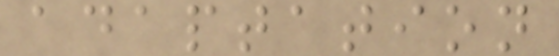adaptation
